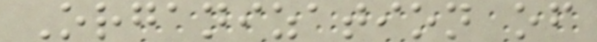Organization of
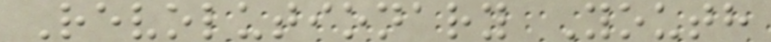Revolutionary Youth
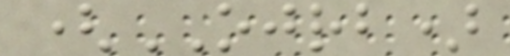(OJRB)
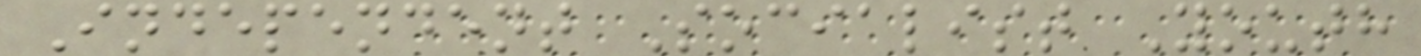Independent Socialist Youth
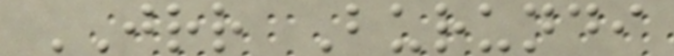JRR Burundi
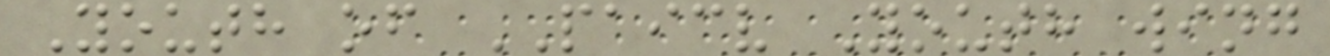Youth of PAICV Youth wing
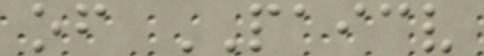of PAICV
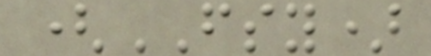(FSY)
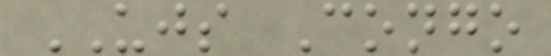UJS Congo
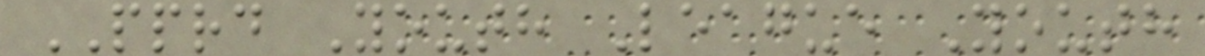PPRD Youth League Youth
